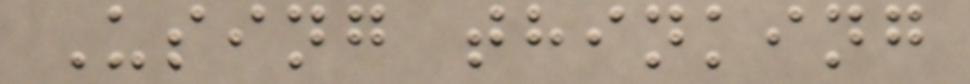Using thinking
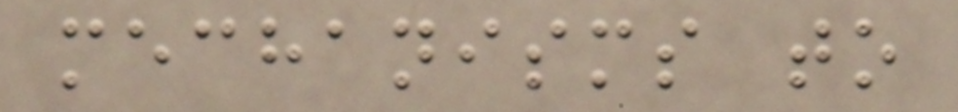mechanisms to
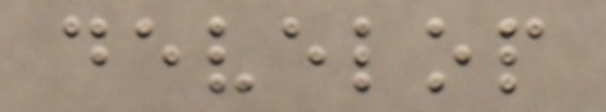develop
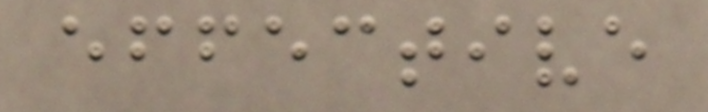effective
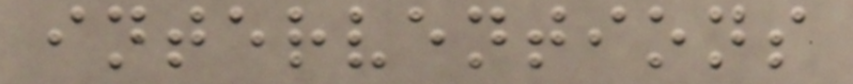interventions
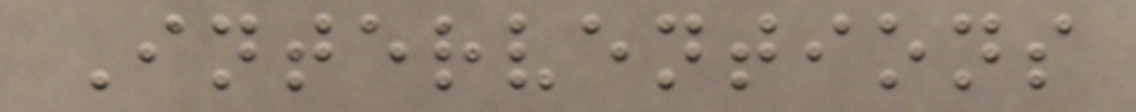Interventions
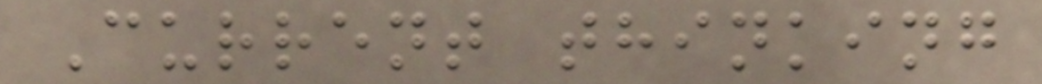Current thinking
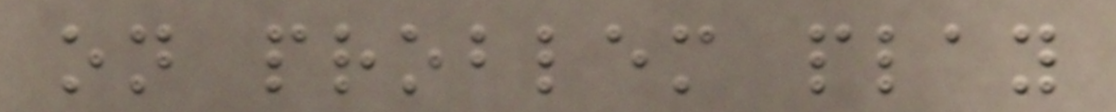on problem play
